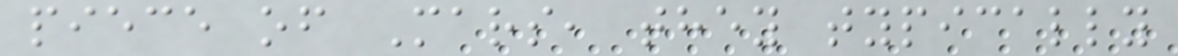piece of Mars, they typically
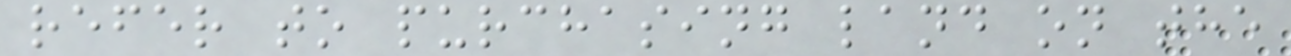refer to purchasing land on the
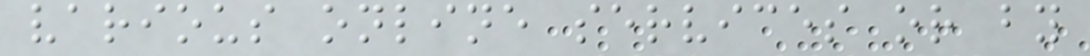various online services or by
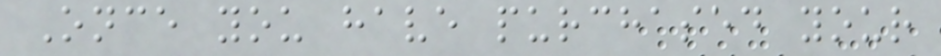Once you have purchased your
